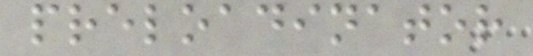preloadinator
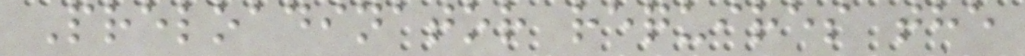Preloadinator requires the
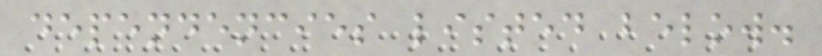dependencies listed below.
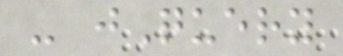- jQuery
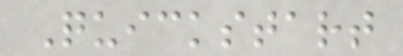Quickstart
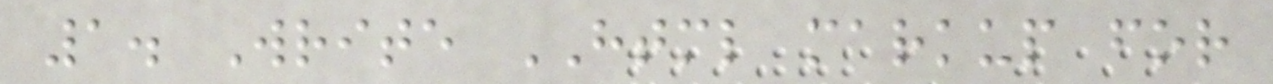1. Write HTML markup for
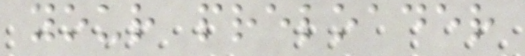your preloader
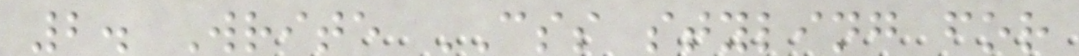2. Write CSS styling for
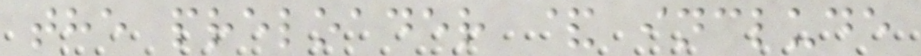the preloader & include
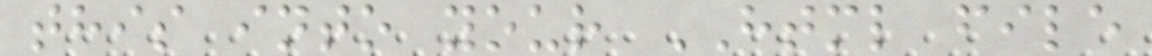this into your HTML file
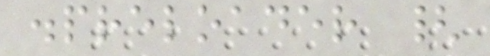.preloader {
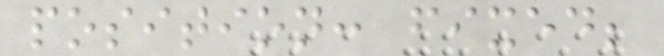position: fixed;
